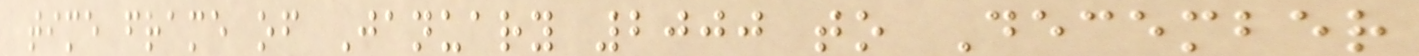time frame of January 2000 to December
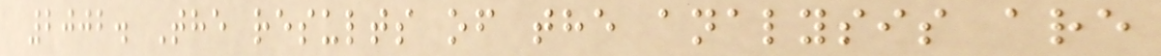2002. The results of the analysis are
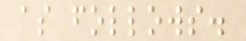as follows.
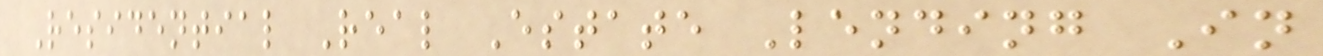Residential Real Estate Lending In
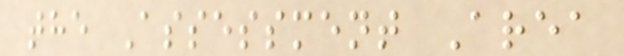the Assessment Area
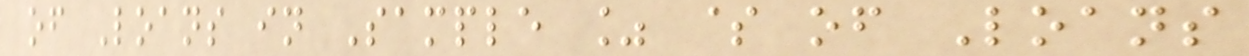of Loans in Sample % $ of Loans
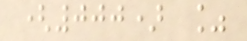(000) %
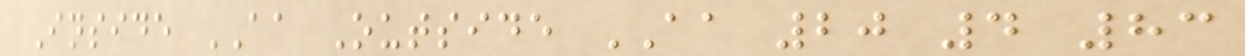Inside AA Outside AA 20 4 83
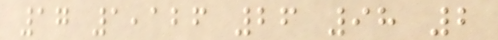17 1,126 26 98 2
